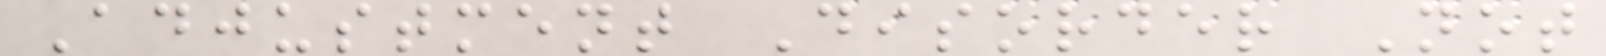Adjustment Disorder Not
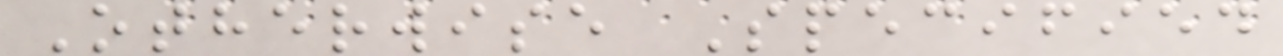Otherwise Specified
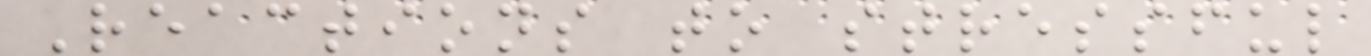Reactions to stressful
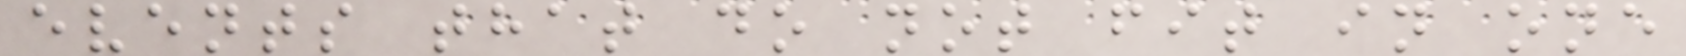events that do not fit in one
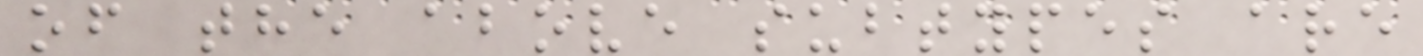of the above subtypes are
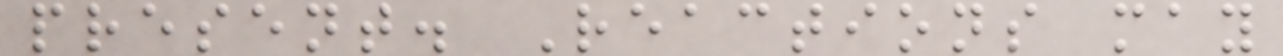present. Reactions may
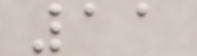11
